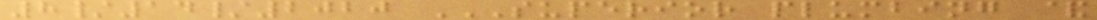8/14/2020 SUPERIOR PLUMBING &
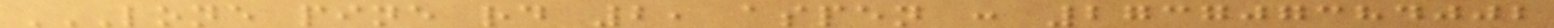LONE PINE RD 2, ASPEN : 273707384002
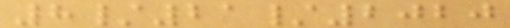8/21/2020
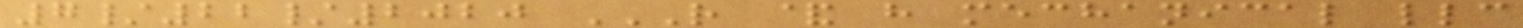7/22/2020 R & H MECHANICAL LLC
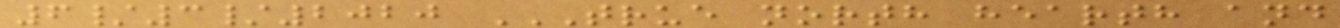6/3/2020 TRUE NORTH HEARTH AND
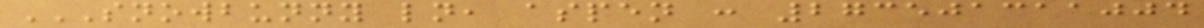SNOWBUNNY LN, ASPEN : 273501311004
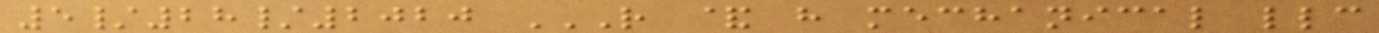5/28/2020 R & H MECHANICAL LLC
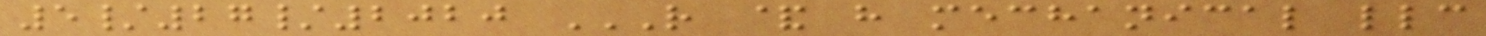5/27/2020 R & H MECHANICAL LLC
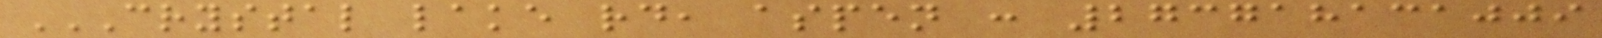CRYSTAL LAKE RD, ASPEN : 273718131009
